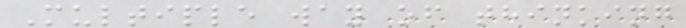Multiple way of thinking
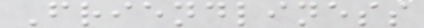Friendliness
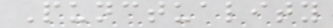Punctuality
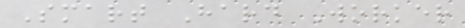Smart Hard Worker
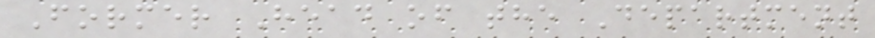Former Head of the Department
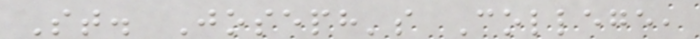St. Joseph's College,
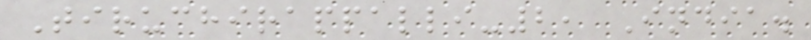Tiruchirappalli-2, India.
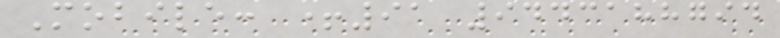Mobile: +91 9443188794
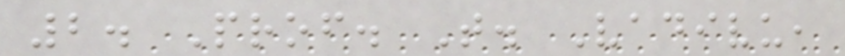2. Prof. T. Vadivu,
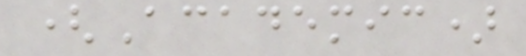(Academic)
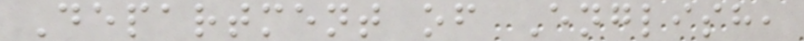Department of English,
